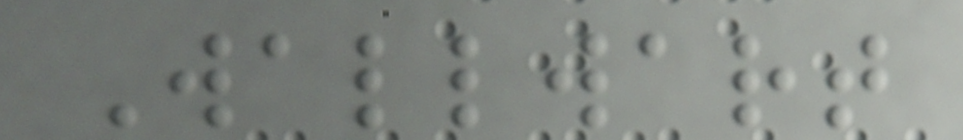Wallwart
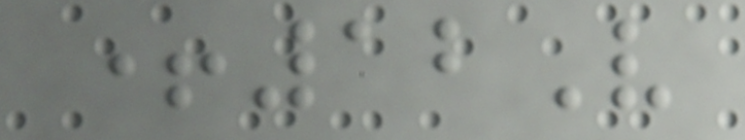+12V
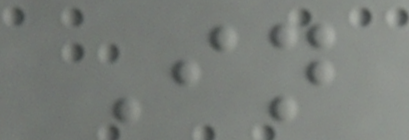In
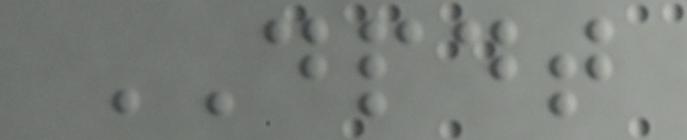DPDT
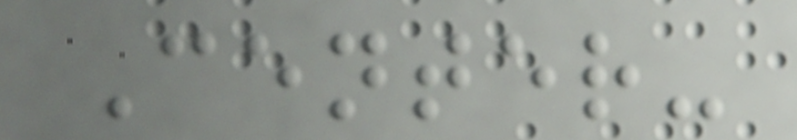Center-
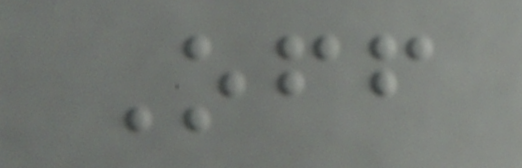Off
